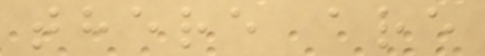there are
